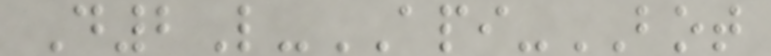D2L-API-BOT
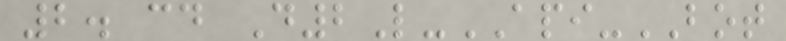2. cd D2L-API-BOT
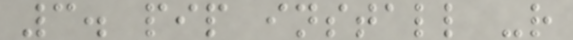3. pip install -r
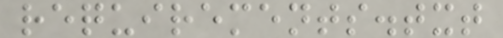requirements.txt
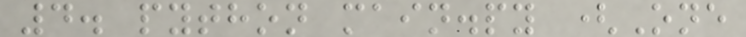4. python main.py (One
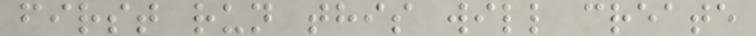first run this will create
